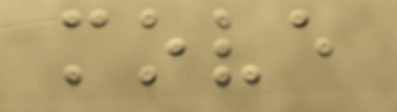move
